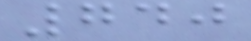740
